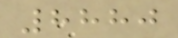8880
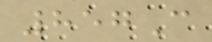857C
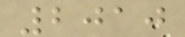2010
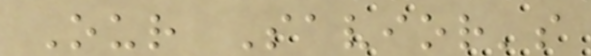Our Savior's
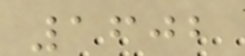1602
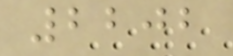2202
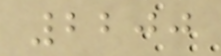2200
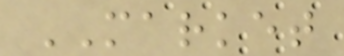MARKET
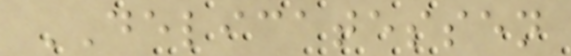DELICATESSEN
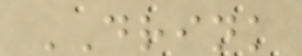DRINK
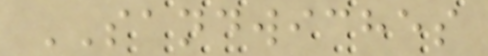SANDWICHES
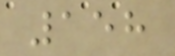158
